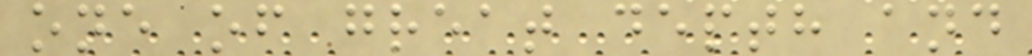one of great depth and
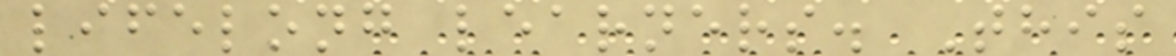lifelong learners. This
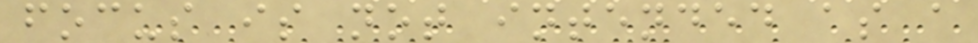focus is not intended as a
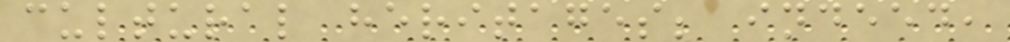cultural heritages; indeed,
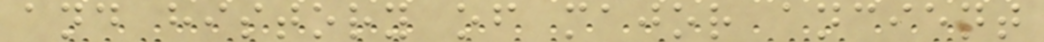and history of major ancient
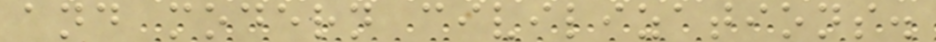and modern civilizations.
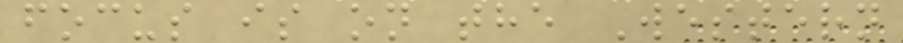focus is on the Western
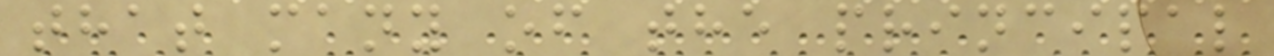that many of the principal
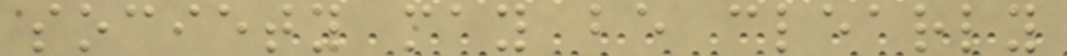society may be clearly
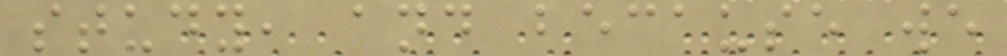study, and because we
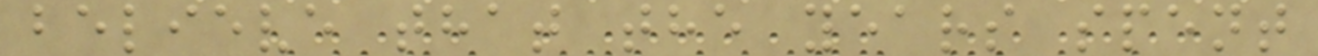believe that the years spent
